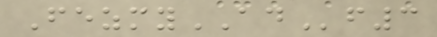FezmyADf3
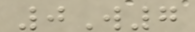0W7
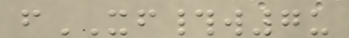fXF#w7u
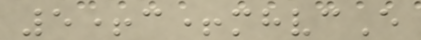5+c+mhvcE
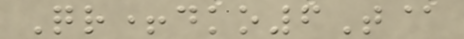Qr+dko6T@
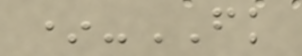*-FK
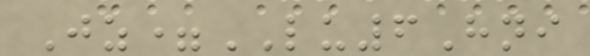Jz=LU6Hni
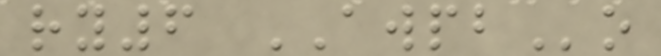ry6 AWPBo
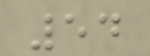54
